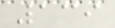139
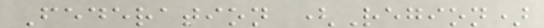Federation (Region)
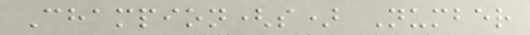Champion(s) Number
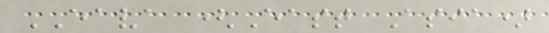EAVA (East Asia)
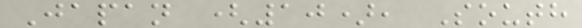Japan (10), South
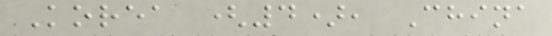Korea (4), China
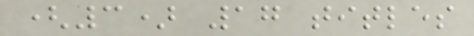(3) 17 titles
